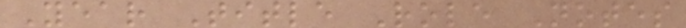Year Title Role Notes
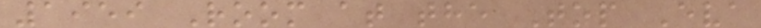1959 Room at the Top Eva
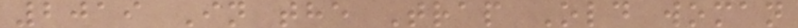2019 In the Trap Old woman
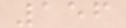156
